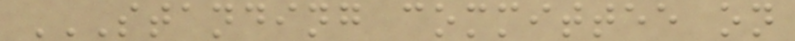STANDING COMMITTEE ON
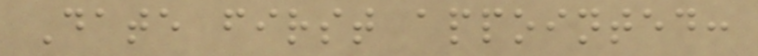Date first appointed:
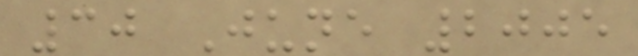30 June 2005
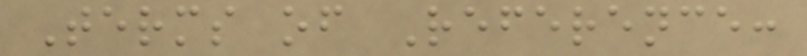Terms of Reference:
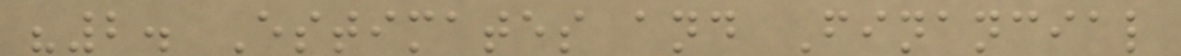"2. Estimates and Financial
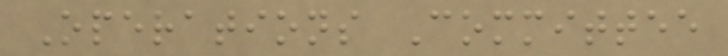Operations Committee
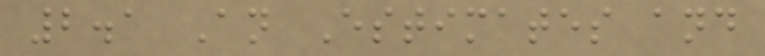2.1 An Estimates and
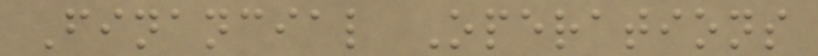Financial Operations
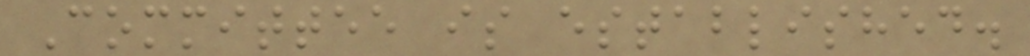Committee is established.
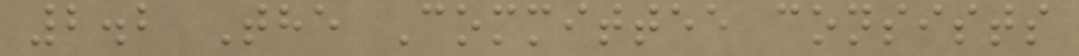2.2 The Committee consists
